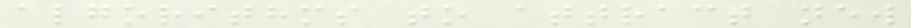algorithms to attract new
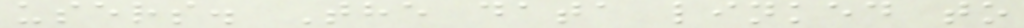users. The data linked to
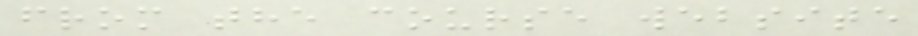from the course website
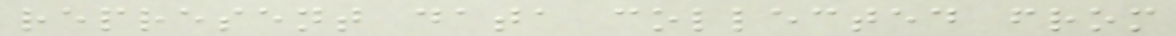represent data collected from
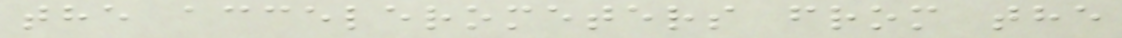the accelerometers from the
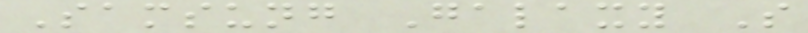Samsung Galaxy S
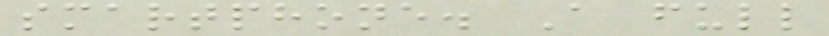smartphone. A full
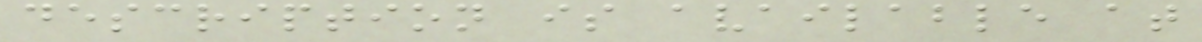description is available at
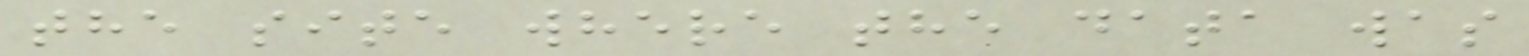the site where the data was
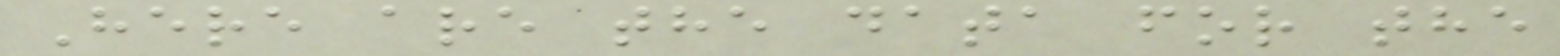Here are the data for the
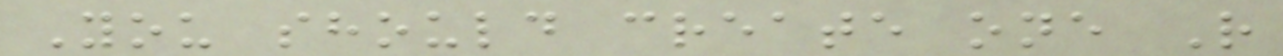You should create one R
